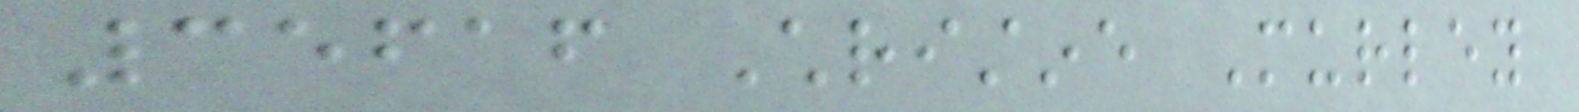35616 Christine Murley
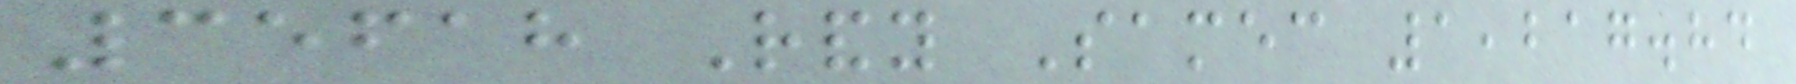35618 Randy Samec 1,217.84
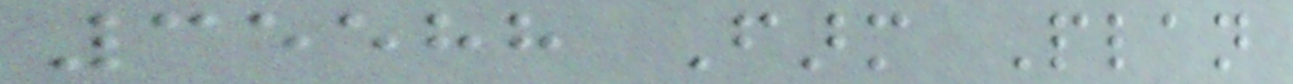35588 Farm Plan
